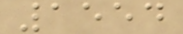1554
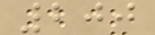200
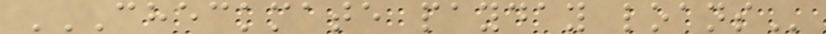CHECKMATE PAYDAY LOANS
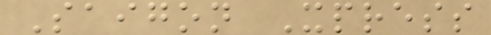Saigon Xpress
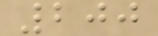200
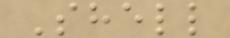Shell
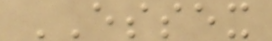ESSEX
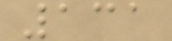131
